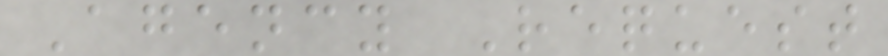Agency Request
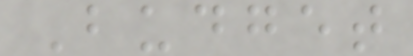Budget
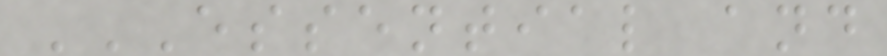ESSENTIAL AND
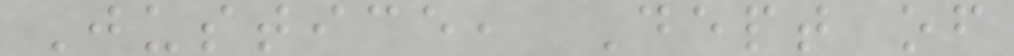Justice, Dept of
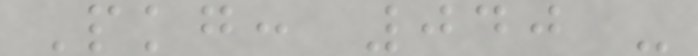Pkg: 040 -
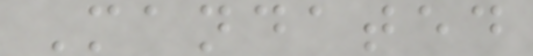Mandated
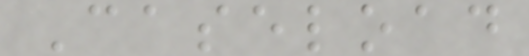Caseload
